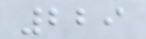229
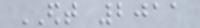EDT 2011
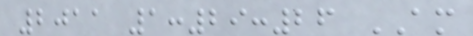2011 1:29:26 AM
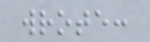wrote:
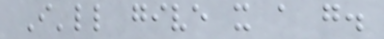I'll give it a go.
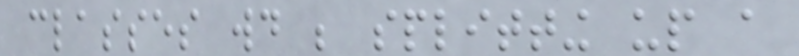classes would be splitting up a
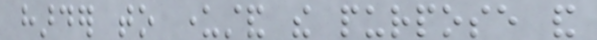harder to understand the purpose and
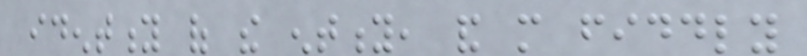identity of the entity, and more fiddly
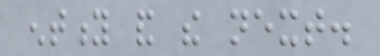entity and the next.
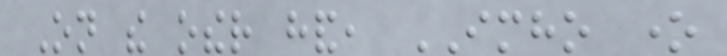On the other hand, IMHO one
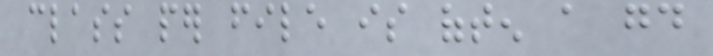class per file is often a good
